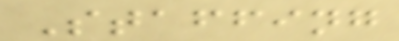Staffing
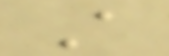A
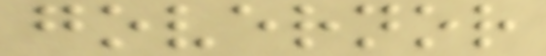governor
